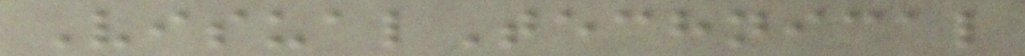VisualTechnical
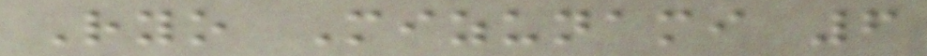Ryo Mizunami 6
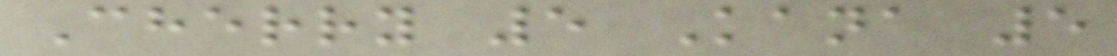Cherry 5 Kana 5
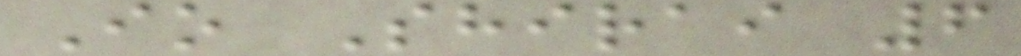Io Shirai 6
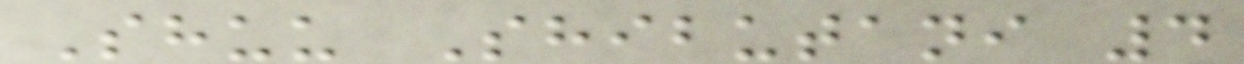Shuu Shibutani 4
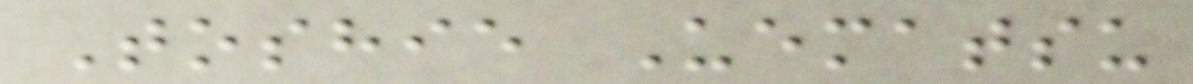Toshie Uematsu
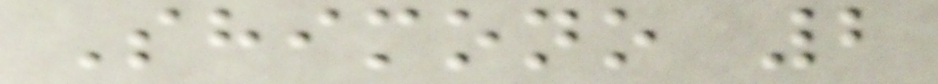Shimono 2
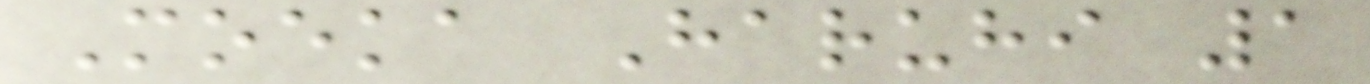Moeka Haruhi 1
